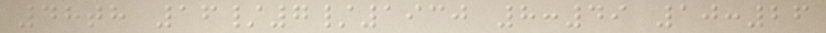48th 16/7/1930 8:49 10:26
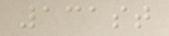131st
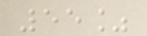55%
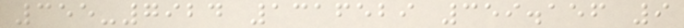355-7924 1316529 359.156 9
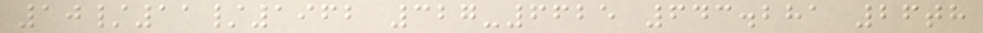10/11/1962 327-6625 643.281 26th
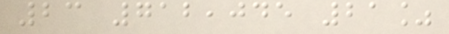23 712,045 21%
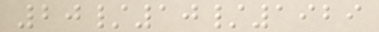20/10/1929
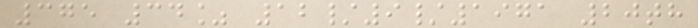375 34% 12/9/1971 20th
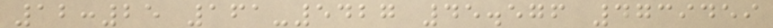12:25 161-5427 45.576 4739459
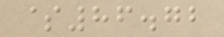$86.72
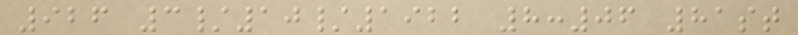926 3/10/1922 8:06 81st
